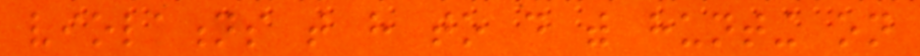violations that have to do with hunting on
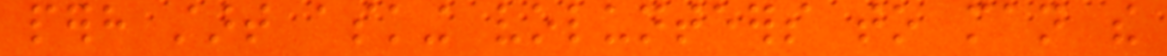perhaps start asking volunteers to man the
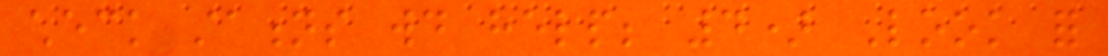check stations would help; 4) Look for
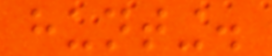hunting.
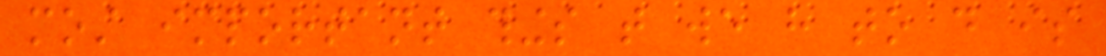most important things that we have to do is
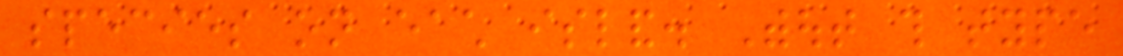species on each island. Without this type
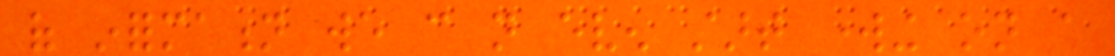of information we can not even start working on a
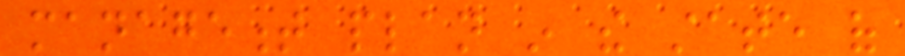management plan in the state of
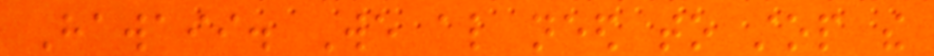Hawaii. We also need to stop the
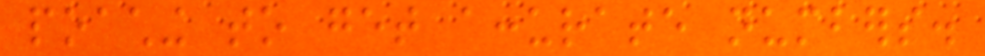poaching to get accurate numbers.
